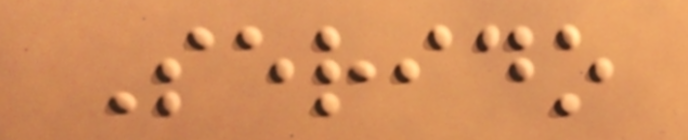Serido
